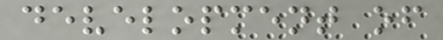development of
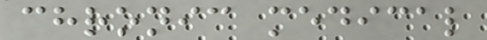chronic medical
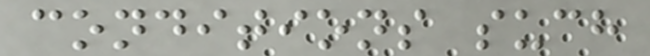conditions such
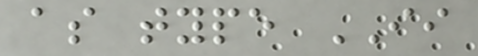as type II
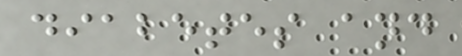diabetes and
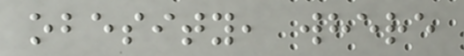obesity, where
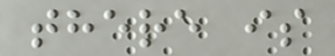there is
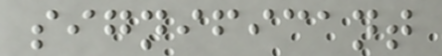significant
